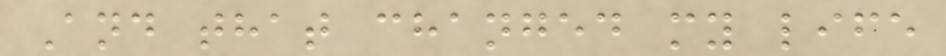And that changed my life
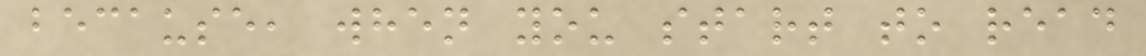because, when you start to read
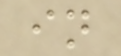in
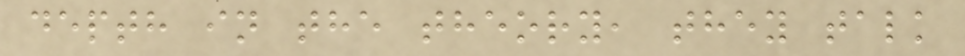depth in the theory, they talk
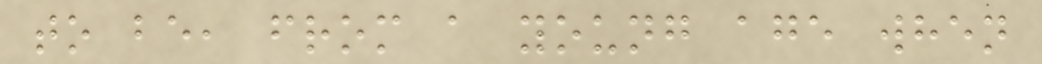to be, from a young age when
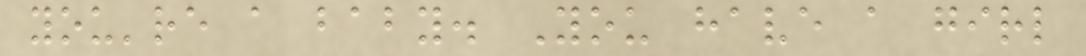you're a baby. You have a girl
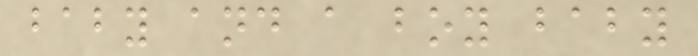baby and a boy baby
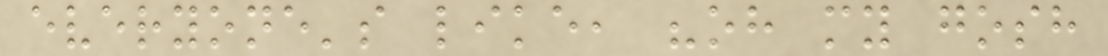everyone's like, "oh my gosh
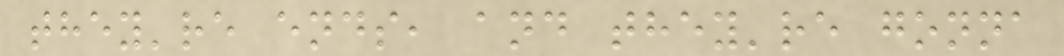they're ends, and they're gonna
